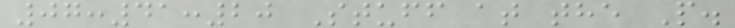07:41:20 Stuff at the P.
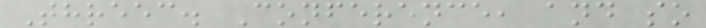Threec. Conference, and so
